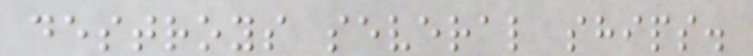destroys several ships.
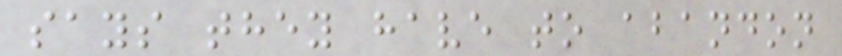says they have to abandon
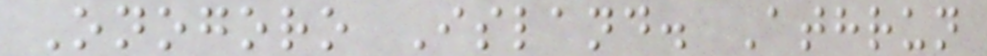Onogoro Island. Athrun
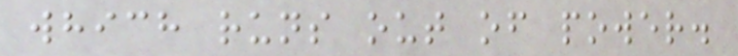which runs out of power.
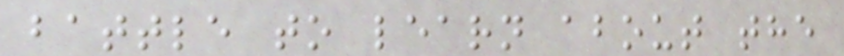battle to learn about the
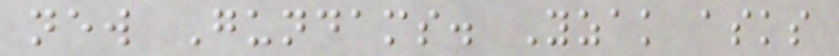new Gundams. Yzak asks
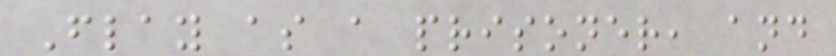Flay as a prisoner, and
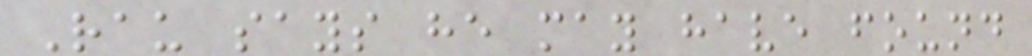Rau says he may have found
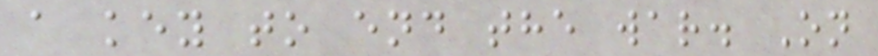a key to end the war. On
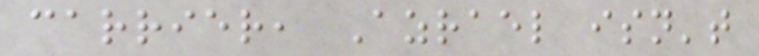carrier, Azrael isn't
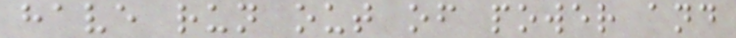have run out of power and
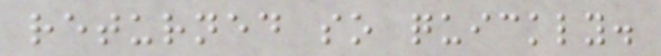returned so quickly.
